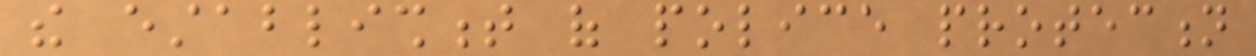the establishment of police protection
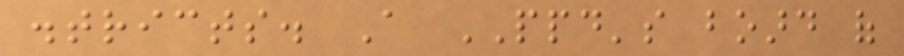districts. A PPD's board of
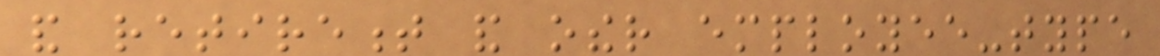and retirement and other employee-type
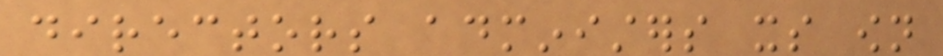directors administers its own
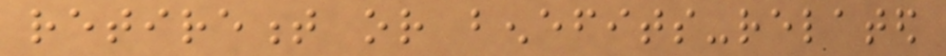retirement or benefits-related
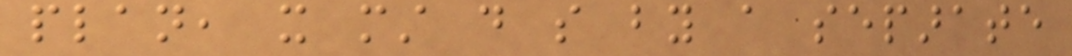plan, it must do so by a separate
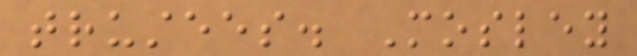trustees. Mosley
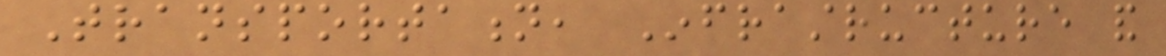Transportation, Infrastructure and
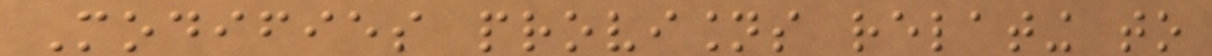Modifies provisions relating to
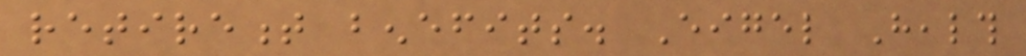retirement benefits. Eigel Health
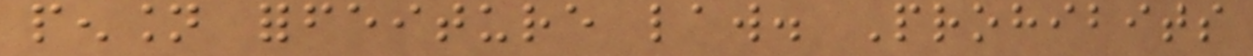pension forfeiture law. Prohibits
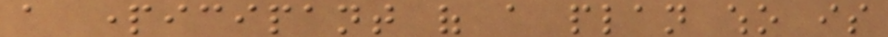a participant of a plan who is
